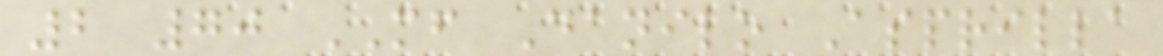2 70 MF Danilo Asprilla
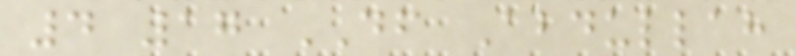4 17 DF Abdullah
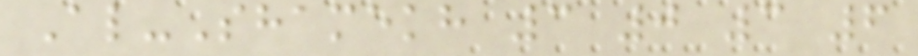Al-Shamekh 3 0 3 6
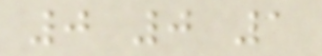0 0 1
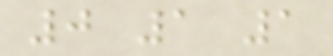0 1 1
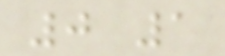0 1
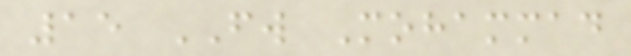15 FW Mohammad
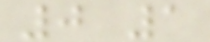0 1
